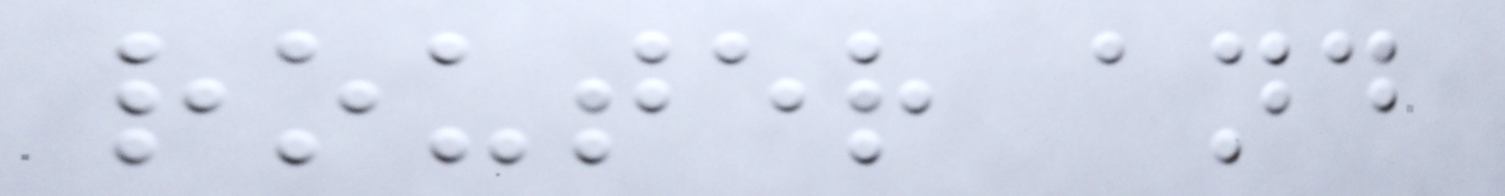router and
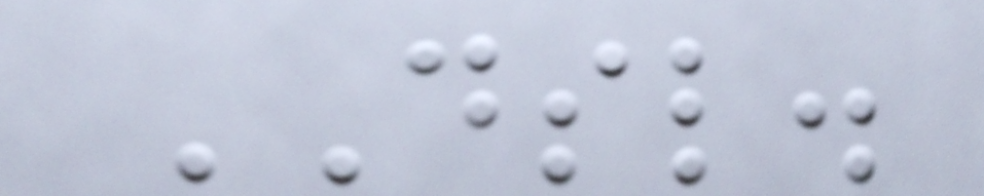DSL.
